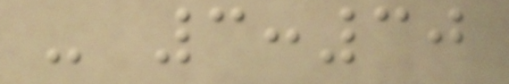- 3:30
